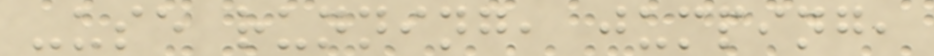-use running, jumping,
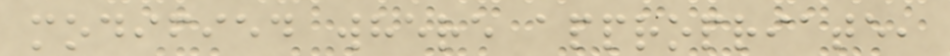modified where appropriate,
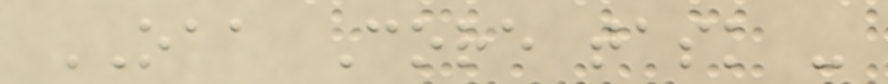OAA Core task -
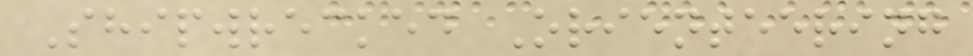Shipwrecked Orienteering
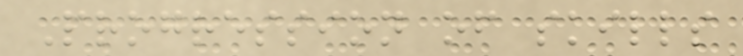Progression of skills
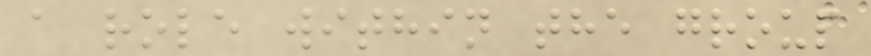a role within the group
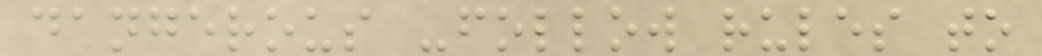dangerous -follow rules to
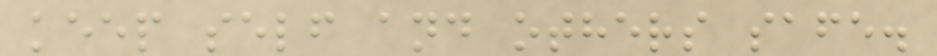keep self and others safe.
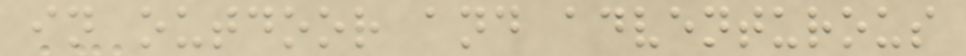in outdoor and adventurous
